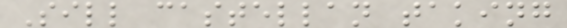Sill castellan taking
